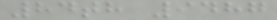84th 9487
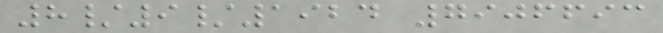8/9/1924 7906693
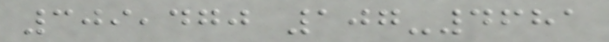309,470 107-4681
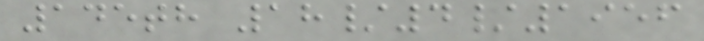145th 18/4/1956
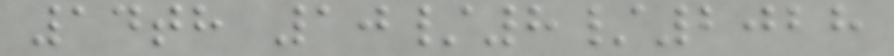14th 10/8/2028
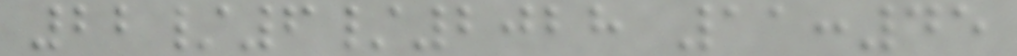22/6/2028 11:45
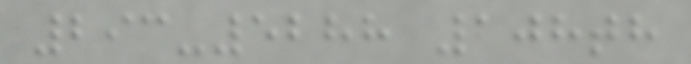293-5288 108th
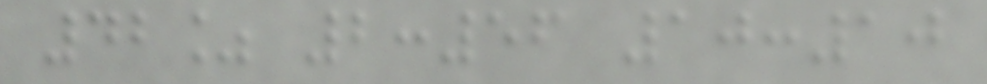42% 2:56 10:10
